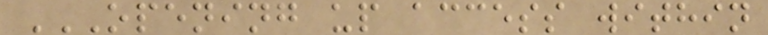OPENING UP ACCESS WITHIN
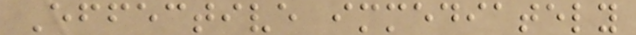Effective immediately
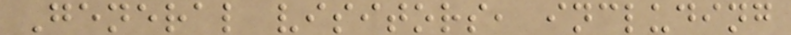General visitors, including
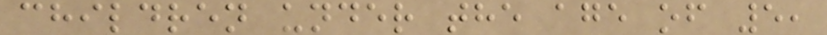children under the age of 5,
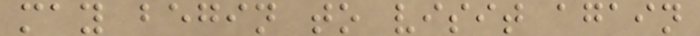may begin to visit again
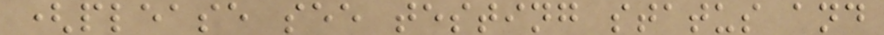(please see testing status and
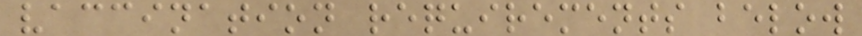vaccination requirements below
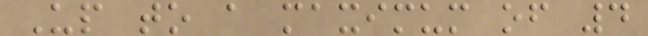Up to a maximum of 4
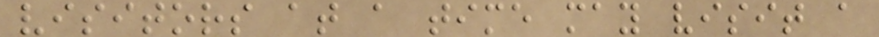visitors at a time may visit a
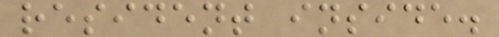resident inside.
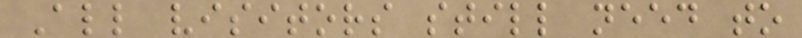All visitors still need to
